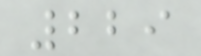229
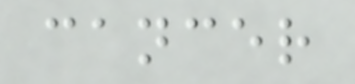cancer
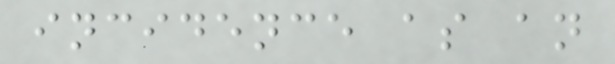incidence as an
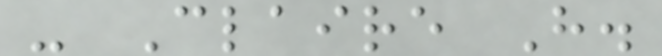- Claire H.
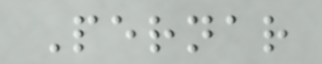Pernar
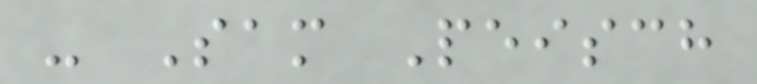- Sam Peisch
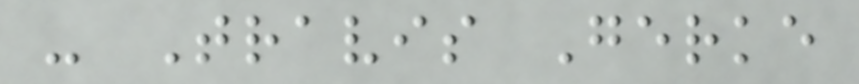- Travis Gerke
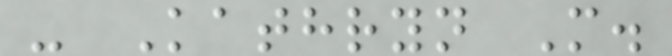- Kathryn M.
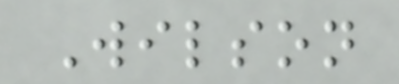Wilson
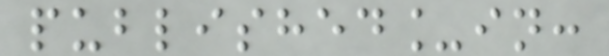published_in:
